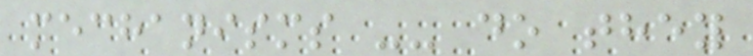mechanisms -- do they
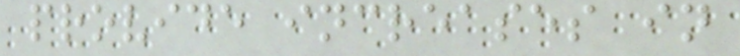provide increases in
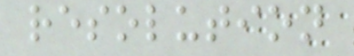resolution
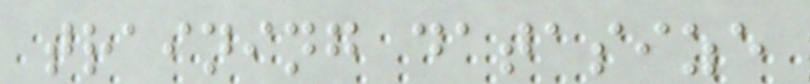training datasize
